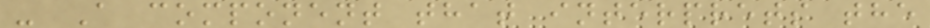- A component that interprets the
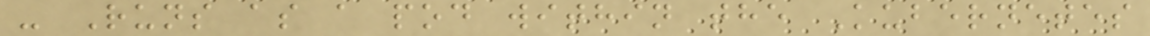- Runs as a pod within the Kubernetes
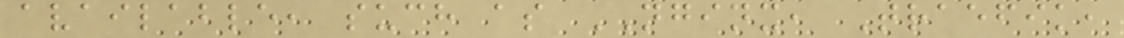available, such as NGINX, Traefik,
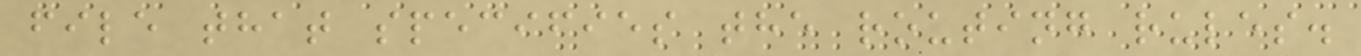file that specifies the routing rules.
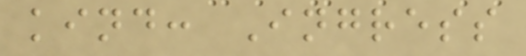kind: Ingress
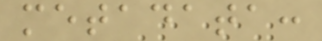metadata:
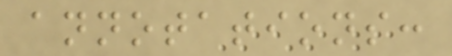annotations:
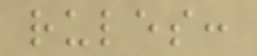rules:
